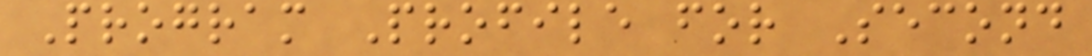Program Profile for Second
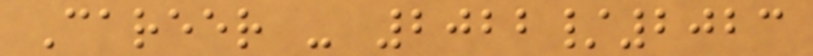Career - 2022/2023
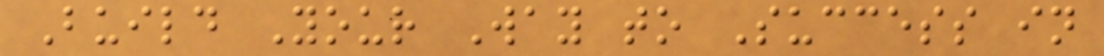Build Your Way to Success in
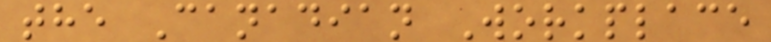the Canadian Workplace
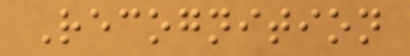Recognition
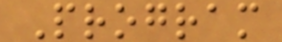Program
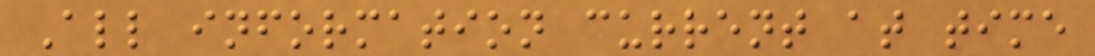All information current at time
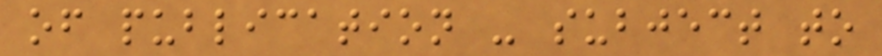of publication - subject to
